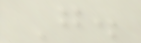G.
